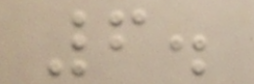6.
